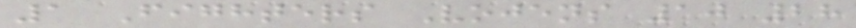1 Fighters Vojens 10 28
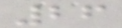26
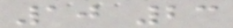10 23
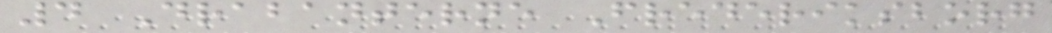4 Drabanterne Frederiksborg
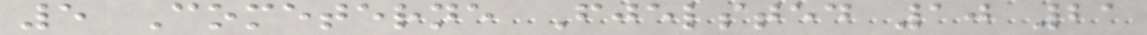5 Cometerne Fjelsted 10 21
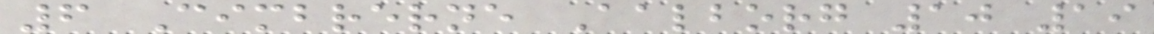6 Cimbrerne Aalborg 10 19
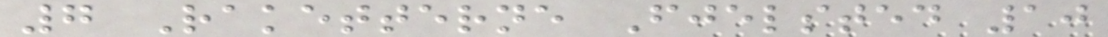7 Raketterne Fjelsted 10
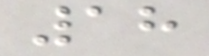18
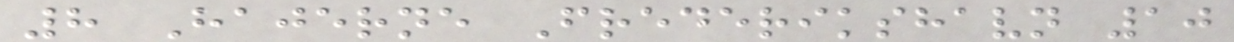8 Hajerne Frederikshavn 10
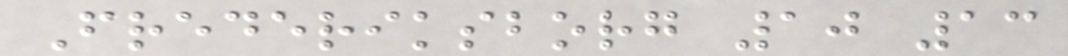Frederiksborg 10 13
